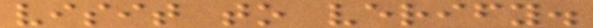visit to verify.
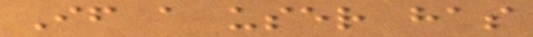If a user has
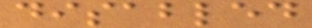disabled
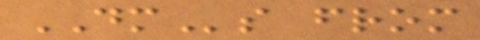DMs from
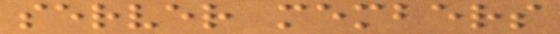server members
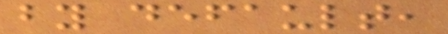by default,
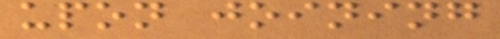upon joining
